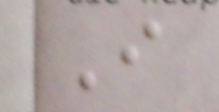I
